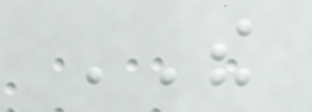THE
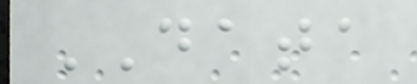DATA
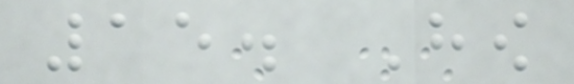15. How
